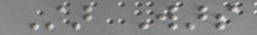Star Wars
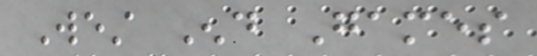West End Games
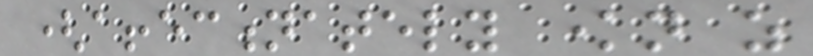(affectionately known as
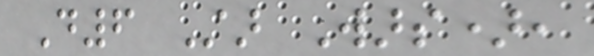D6 Star Wars),
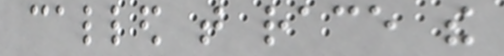called that race the
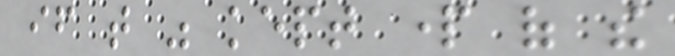if that was kept part of the
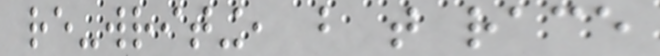re-writing, but that race
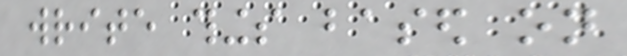write things based on
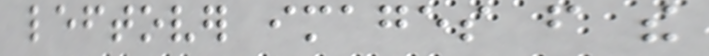leftover images from the
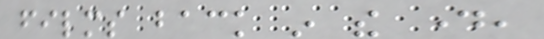films back in the day,
